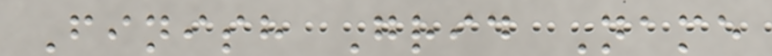Finish Grid Name
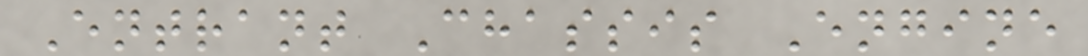Entrant Chassis Engine
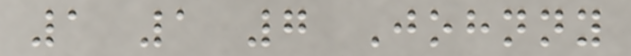1 1 7 Johnny
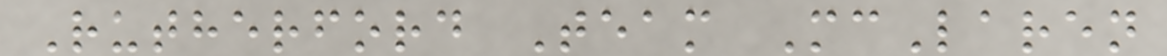Rutherford Team McLaren
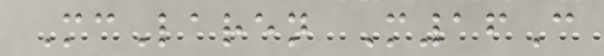McLaren M16C
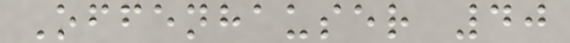Offenhauser 40
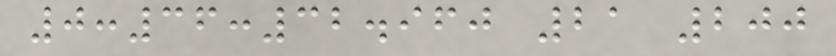0:36:32.960 21 200
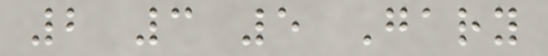2 3 5 Gary
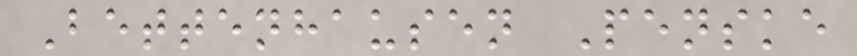Bettenhausen Penske
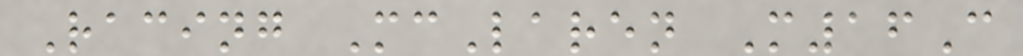Racing McLaren M16C
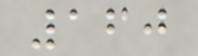160
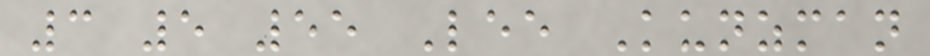3 5 55 Lee Kunzman
